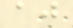aj
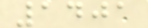1401
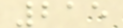215
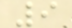9
